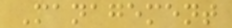Management
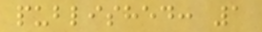published: 1
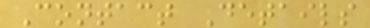Contact Details
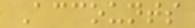Accounts
